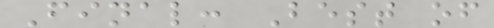Final: Best of
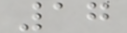17
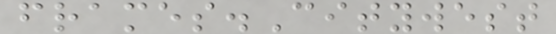frames.Citywest
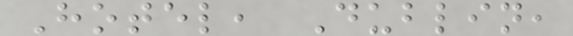Hotel, Dublin,
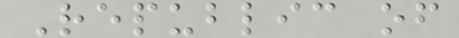Republic of
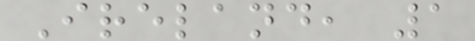Ireland, 1
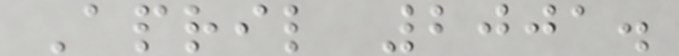April 2001.
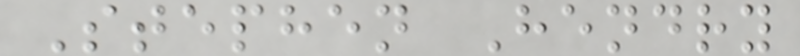Stephen Hendry
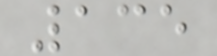135
